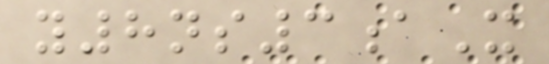y8ns3aX
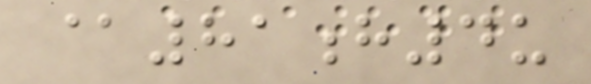@81h4u
